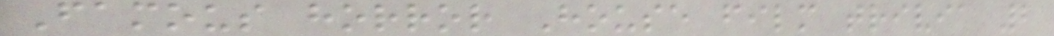Famous horror House film trivia 2
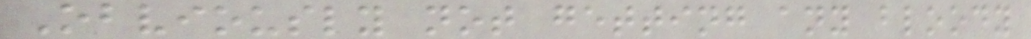Obviously not getting any bloody
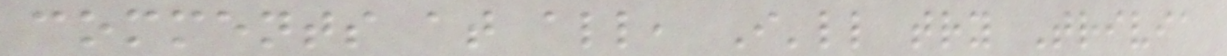comments at all, I'll try Trivia
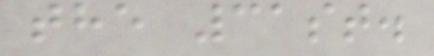the 31st.
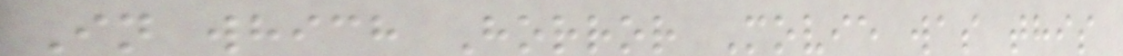In which Horror Movie was this
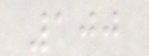100
